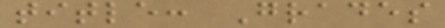title: Grades
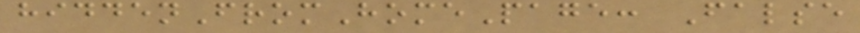hiddenFromHomePage: False
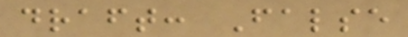draft: False
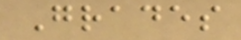Grades
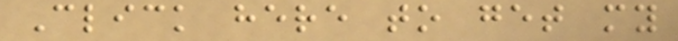Click here to get my
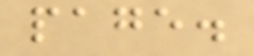page.
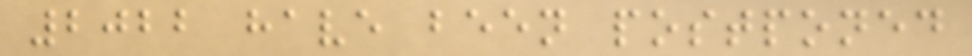2022 have been postponed
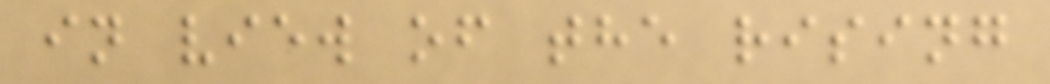in view of the rising
